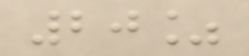20%
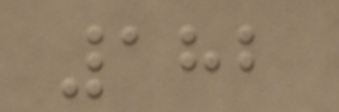182
